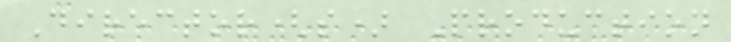Director(s) Production
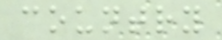country
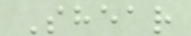Shear
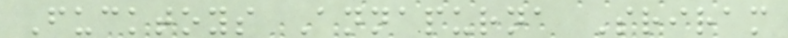Fucktoys Annapurna Sriram
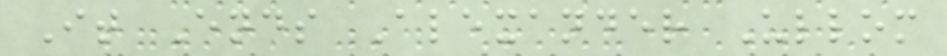It Ends Alexander Ullom
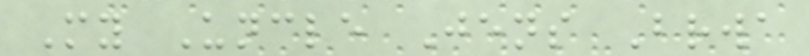My Uncle Jens Brwa
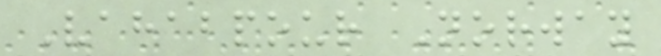Vahabpour Norway
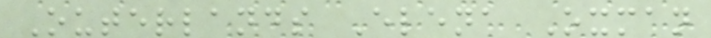Outerlands Elena Oxman
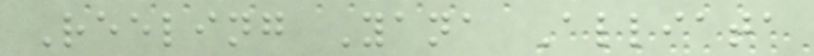Reeling Yana Alliata
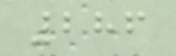286
